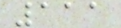111
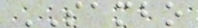SAMBO
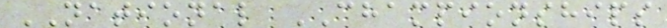NATIONAL CHAMPIONSHIPS
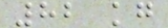82 kg
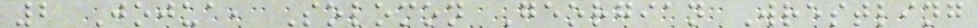2 Jojua, Solomon Georgian Wrestling
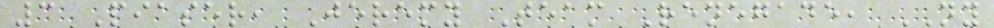3 Piaser, Jeremy Team Renegade, NY
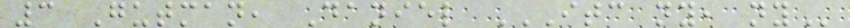3 Gutman, Daniel ITC NY, NY
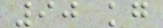90 kg
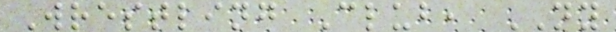Wrestling Club, NY
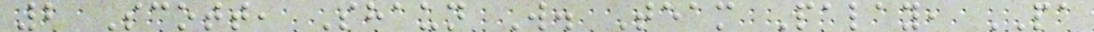2 Scott, Shaun W. Team Palay, PA
